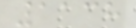1138
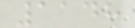1148
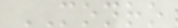MONRO
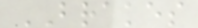BRAKES
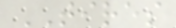TIRES
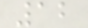12
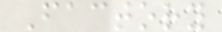Factory
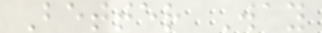Better Way
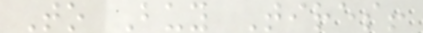To Buy Tires!
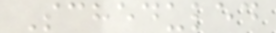Scheduled
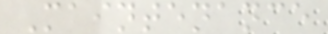Maintenance
